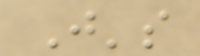J's
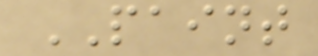PAINT
